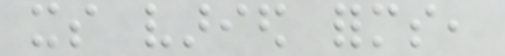its varied forms,
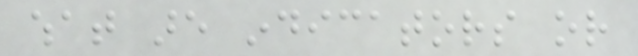what are indicators or
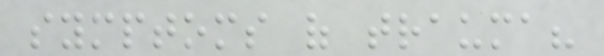symptoms of trauma?
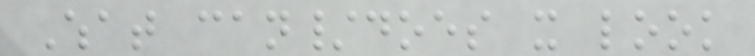What can/does it look
